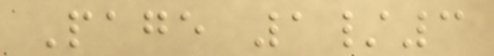Page 1/3
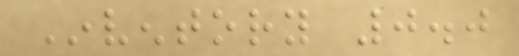Inventory 0.0
